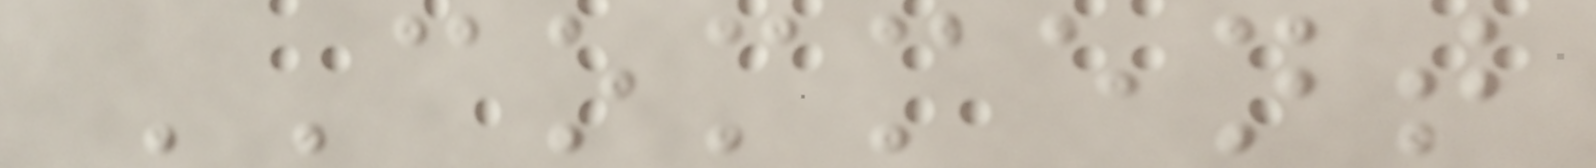COMMENT
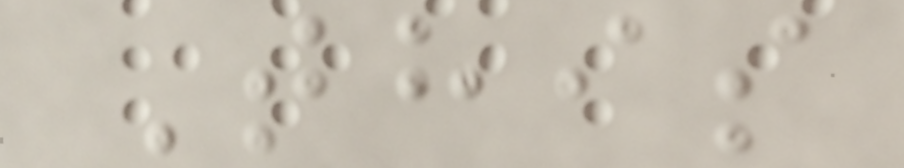This
